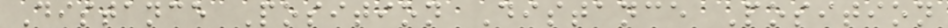Distance Position Distance Position
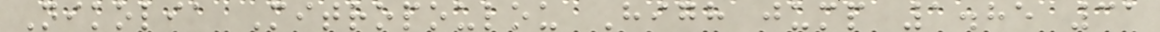Nikolia Mitropoulou High jump 1.85 31
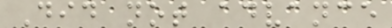Did not advance
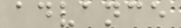advance
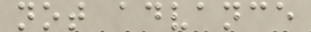not advance
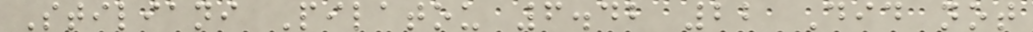Stiliani Pilatou 6.42 22 Did not
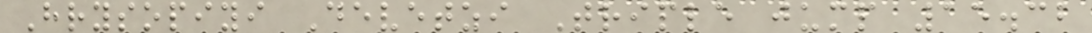Hrysopiyi Devetzi Triple jump 15.32
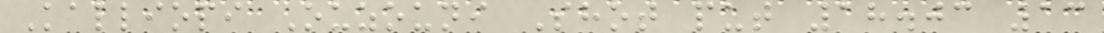Kalliopi Ouzouni Shot put 18.03 13
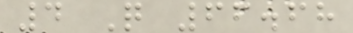4 Q 66.68
